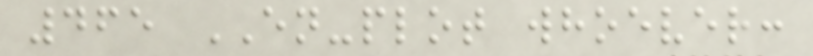465 EN-plot whoever:
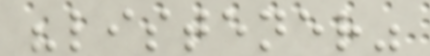"listener"
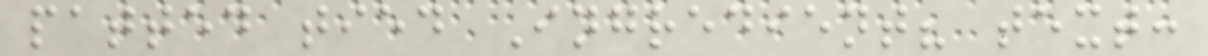patted tied Ingredient? text:
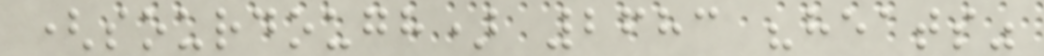(sourdough) 2683 "heats"
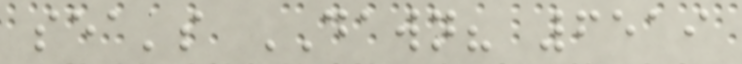sea's DAWN? 6519
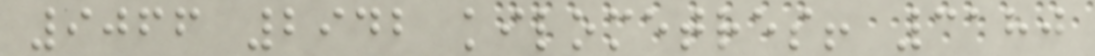9066 2942 kilometres! 3180
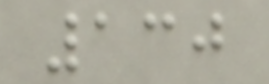130
